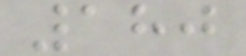180
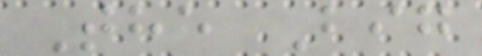The Big
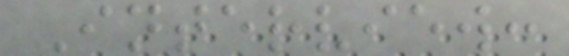Interview:
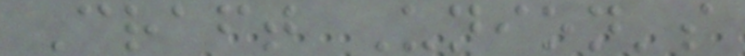Craft Union's
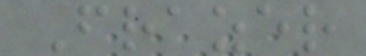Frazer
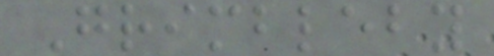Grimbleby
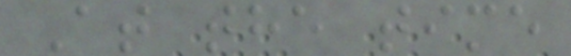At the time
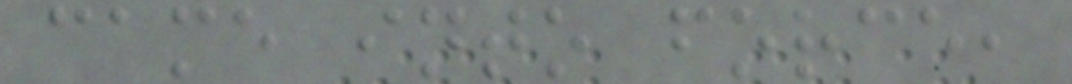came into force,
